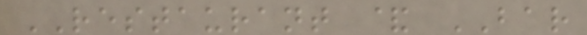RESTAURANT & BAR
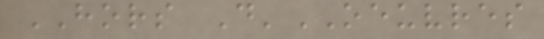HORS D'OEUVRES
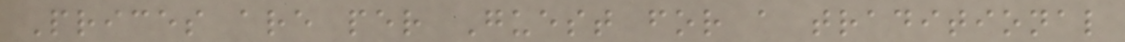Prices are per Guest for a traditional
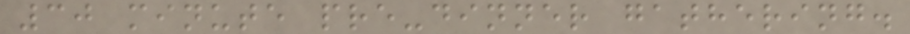30 minute pre-dinner gathering.
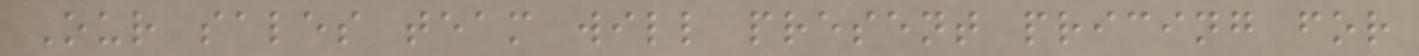Our sales team will present pricing for
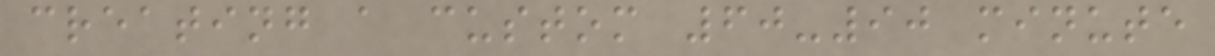creating a custom 60-90 minute
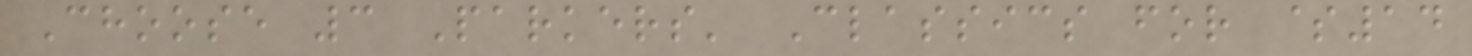Choose 3 Parkers' Classics for $14
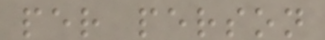per person
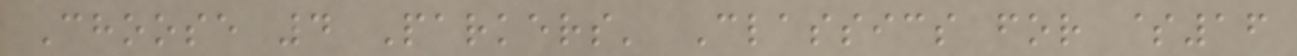Choose 4 Parkers' Classics for $16
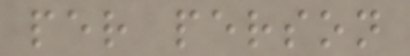per person
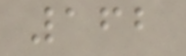162
